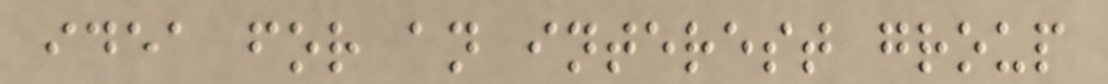idea for an interest group
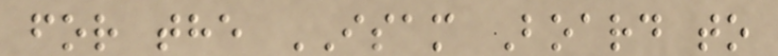for the ISAM Board to
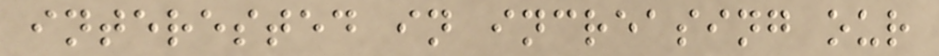interested in increasing our
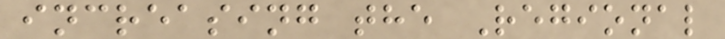increasing the Regional
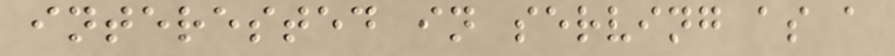interested in serving as a
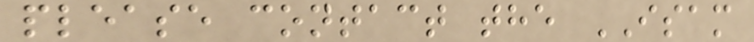please contact the ISAM
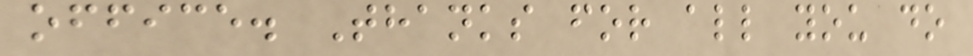office. Thanks for all you do
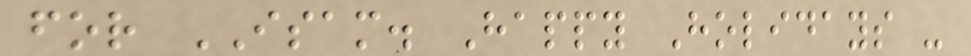for ISAM. Happy Holidays -
